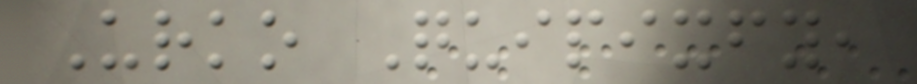Urko Quipixfy,
